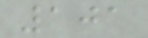101
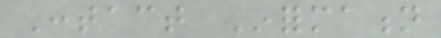Contact Information
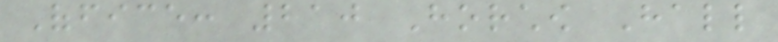Office: 210 Horchow Hall
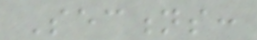Sections:
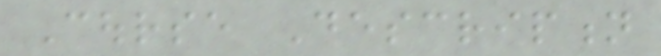Course Description
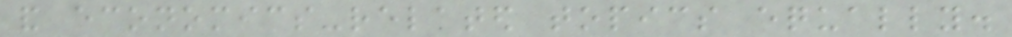and economics-related topics equally.
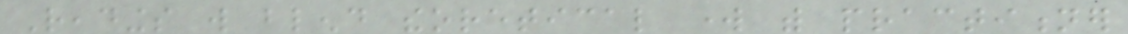Readings will blend theoretical work with practitioner
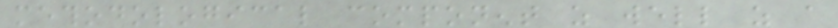methodological component as well as a
